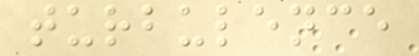turbulence
